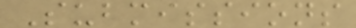Submissions
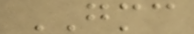GMC
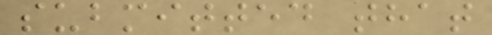submitted that
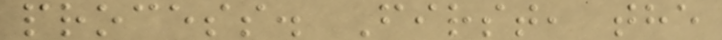process. First, the
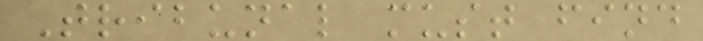Tribunal must find
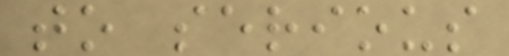to serious
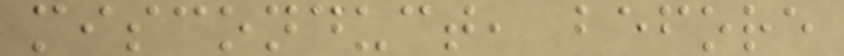misconduct, before
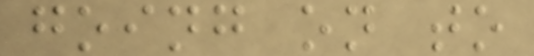going on to
